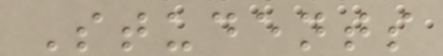Students
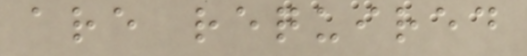are required
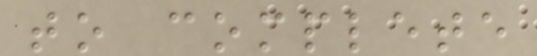to complete
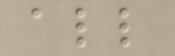all
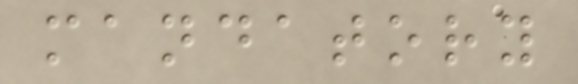mandatory
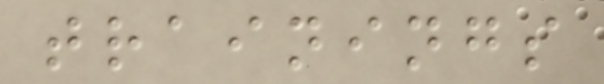trainings
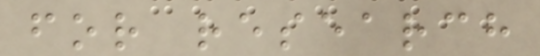for research
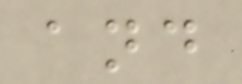and
